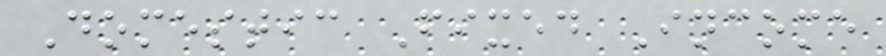Domestic Fixed Income
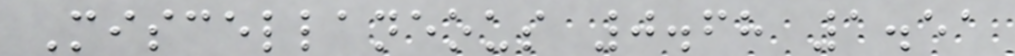Miscellaneous 0.68 1.51
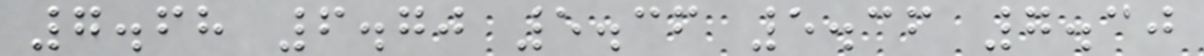7.68 6.70 5.36 5.36 7.30
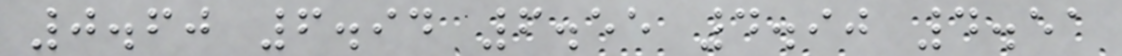0.60 6.94 6.55 4.90 4.51
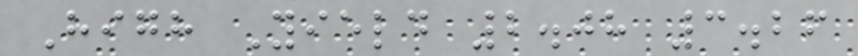High Yield 2.08 3.26
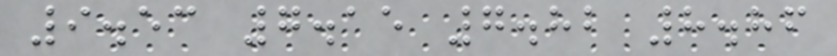9.53 7.15 7.82 8.86
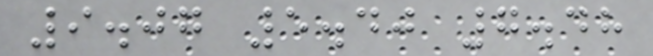9.07 5.40 7.48
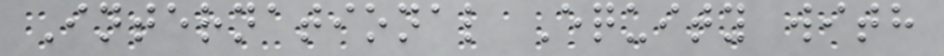International Equity with
